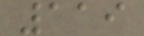119
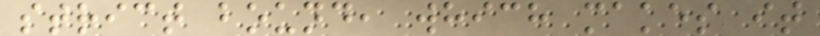strict bound, which makes it
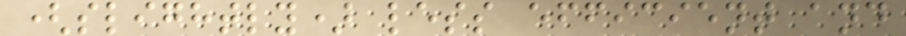(slightly) less efficient and
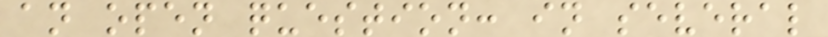an open question: in several
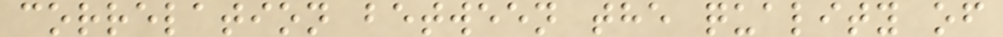correlation between the quality of
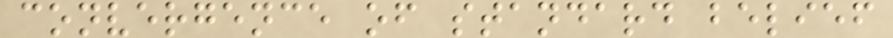convergence of standard belief
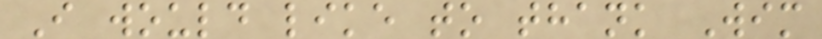I would like to thank Wim
